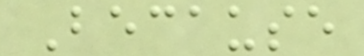Because
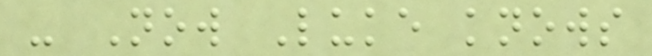- Now Luke knows
